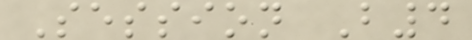Session B4
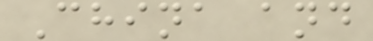China and
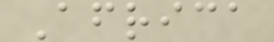Africa
